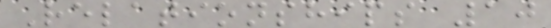Relationships 10
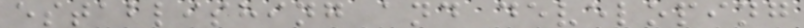establishing and developing
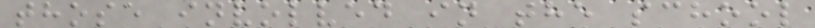those involved in the school
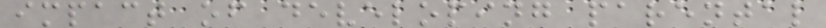impact of developing parental
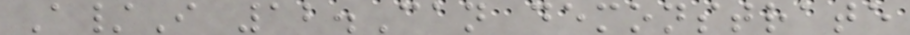A/I 12.Can demonstrate
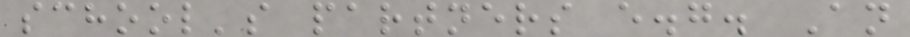school's partners e.g. An
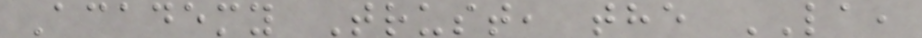Academy Trust, the LA,
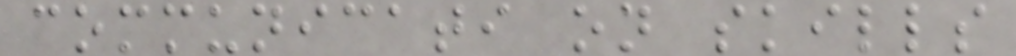communicati on skills
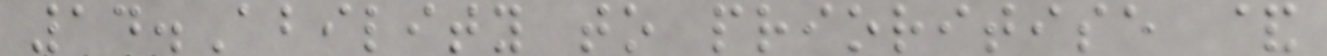14.Ability to prioritise &
